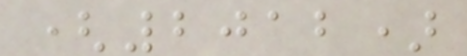(2012)
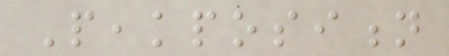Peakposition
